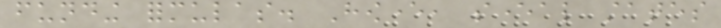funding formulas. However, several states
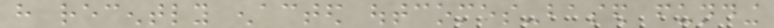have recently enacted outcomes-based funding
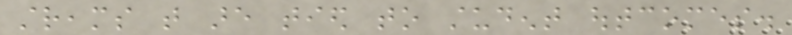streams that are tied to student outcomes.
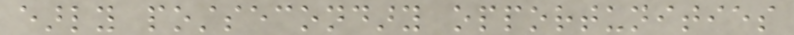early postsecondary opportunities
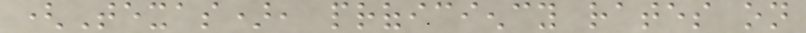(Texas), proficiency rates on
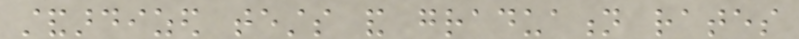standardized tests and graduation rates
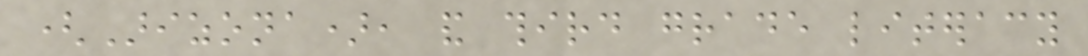(Arizona), and third grade literacy
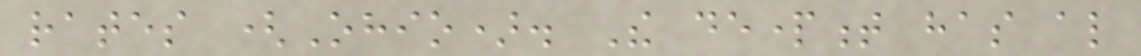rates (Ohio). The department has also
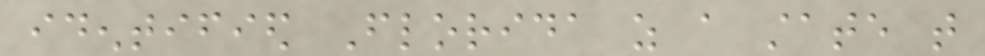identified Florida as a state that
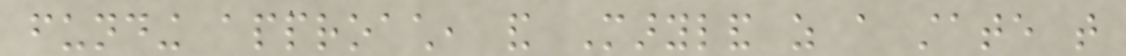funding approach, and Maryland as a state that
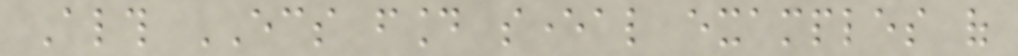Although ECS found several examples of
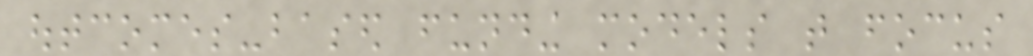outcomes-based funding models that focus
